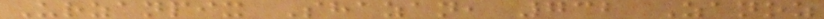Urzanpix Shazan, 732 Zanoz
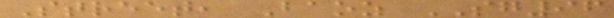Street, Baoz SG96
